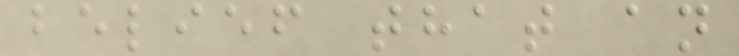belief that an
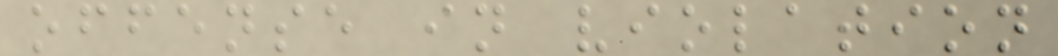offense in violation
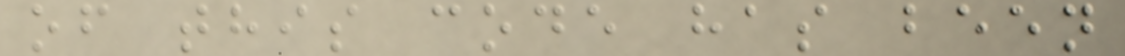of this code has been
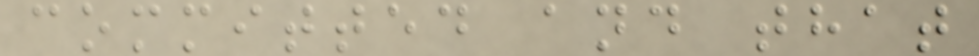committed and that
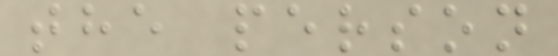the person
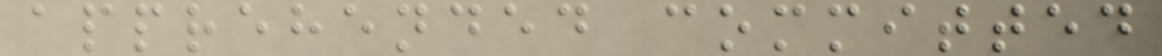apprehended committed
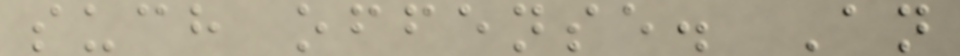such offense. An
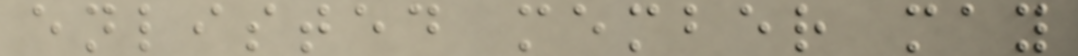enlisted member may
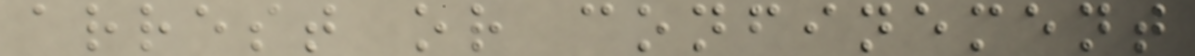arrest or confinement
